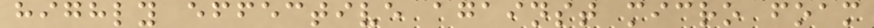highly effective against micro foam
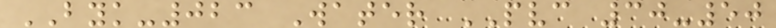BYK-023 Water PVC 30-50
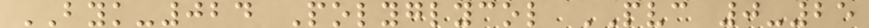BYK-024 Polyglycol PVC 0-25
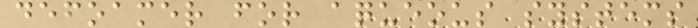defoamer for aqueous systems
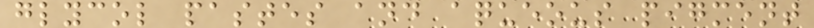glycol pastes and aqueous pigment
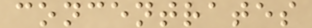concentrates
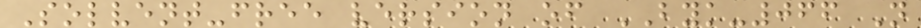Solvent-free version of BYK-066 N
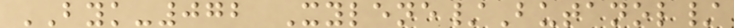BYK-072 Xylene/Butanol/
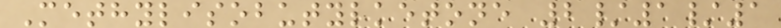Methylisobutylketone 2/1/1
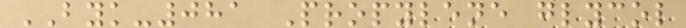BYK-081 Propylene glycol
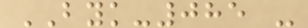BYK-085 -
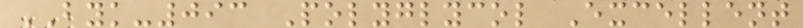BYK-093 Polyglycol Excellent
